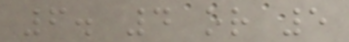6. 4 or 5
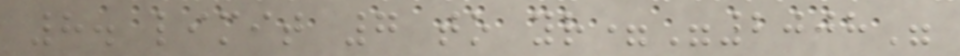8. limit 7 to yr="2008"
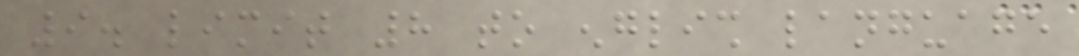9. limit 8 to english language
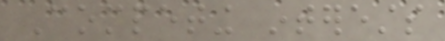Competing interests
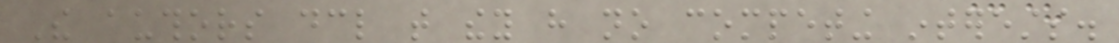The authors declare that they have no competing interests.
